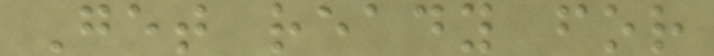Get ready for
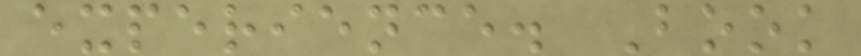experience. Book
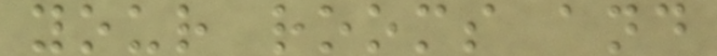your rooms and
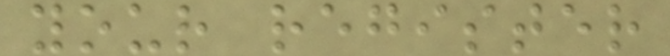your register
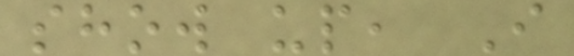show up, I
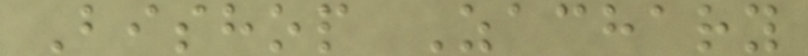Bishop Zachary
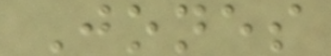Jones
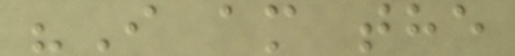"I am the
